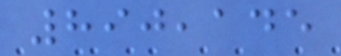890,145
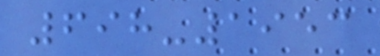698-1953
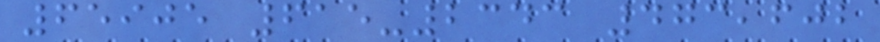65905 615-2343 473,602
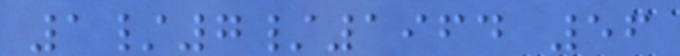1/7/1964 56
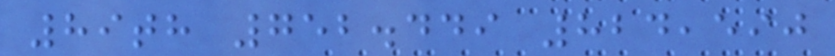89th 752.449 824,590
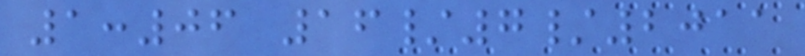1:06 16/7/2011
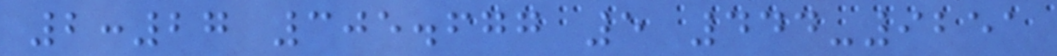2:27 305.677 5 444-9251
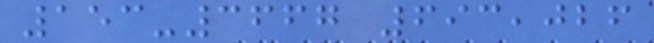153-3667 693,026
